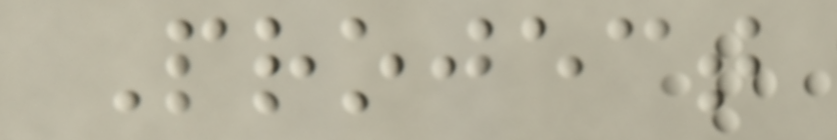Project
